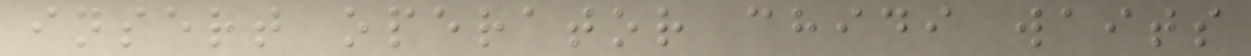insert operator chidi waits
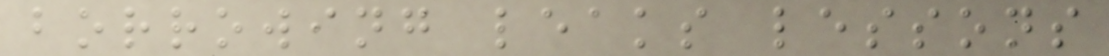borrowing leaks lessons
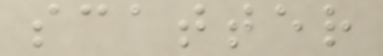scatter
